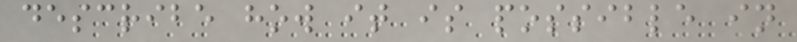describe how it is possible in
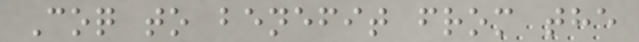Coq to benefit from the
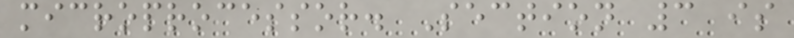microprocessor. Section 3 is
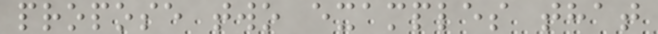propose two examples that
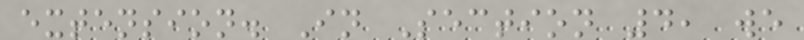extension. In Section 4, we
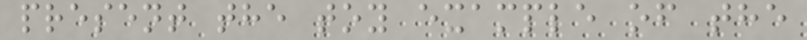present the toy example of the
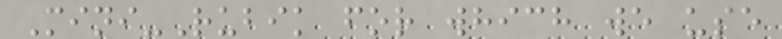Mini-Rubik for which we use
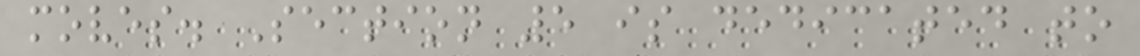moves. Section 5 is dedicated to
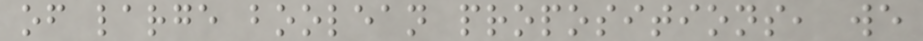of large boolean propositions, we
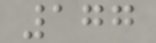177
